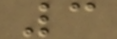3
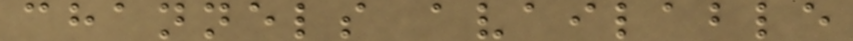channels available
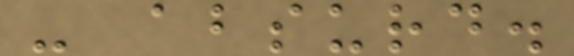- absurd.
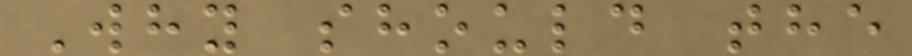Why should the
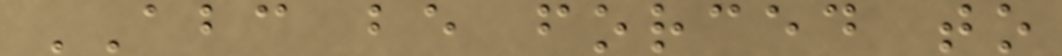ABC be forced to
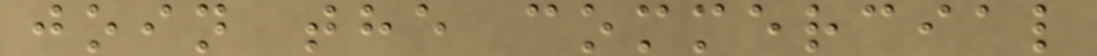join the commercial
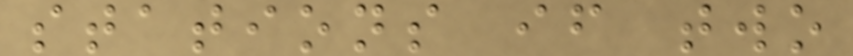stations if two
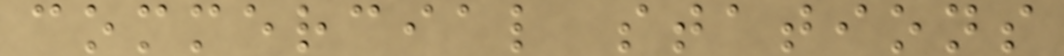commercial stations
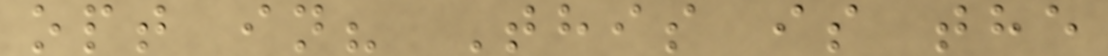opt in? This is the
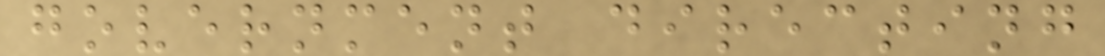government directing
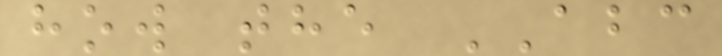how the ABC
